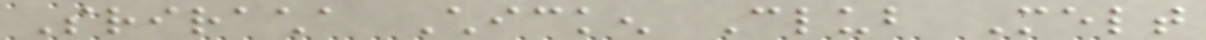Sriracha Chicken Club Melt
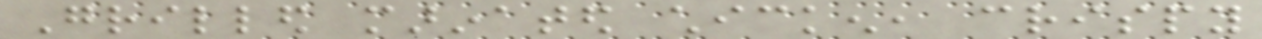Grilled marinated chicken, crispy
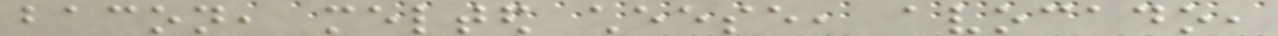bacon, melted cheese, avocado,
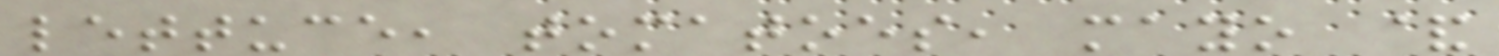lettuce, tomatoes, mayo &
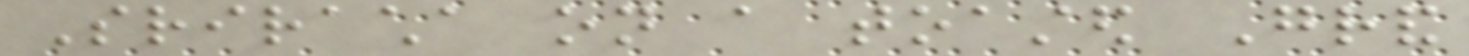Sriracha on a toasted Grand
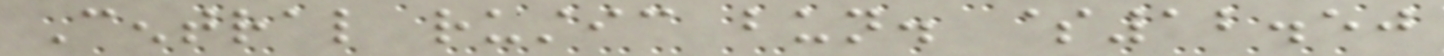Central rustic bun. $12.50
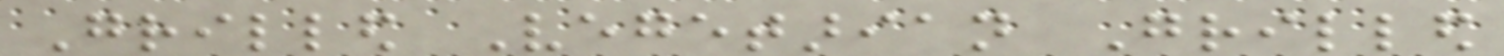Grilled Vegetarian Grilled
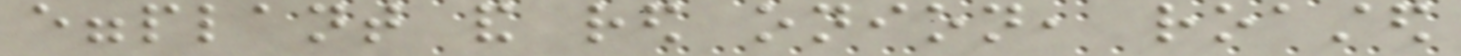eggplant and red onion, roasted
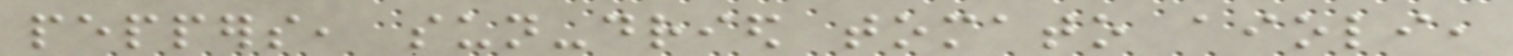peppers, sun-dried tomato aioli,
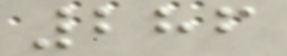286
